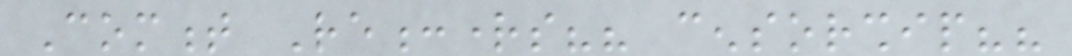Comment Re:rights?? censorship??
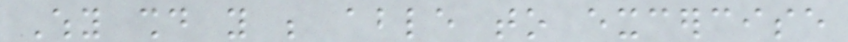Why should you be able to excercise
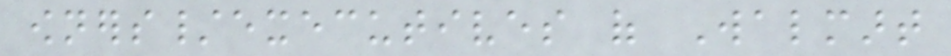owners/executives of Walmart
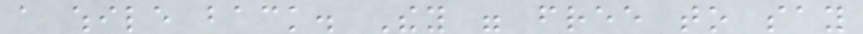a while back. They were free to say
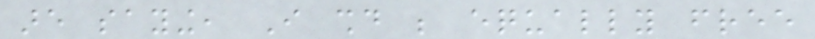are saying, I should be equally free
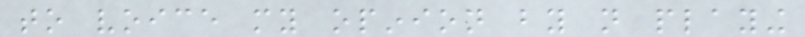to voice my opinion by not playing
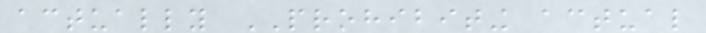actually PROHIBITING actual
